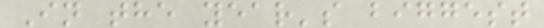In the year's biggest
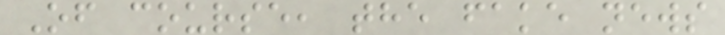Of course, the fake news
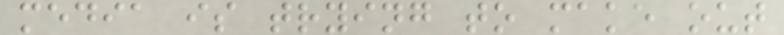media is trying to make out
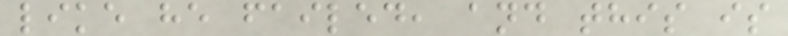like he failed, and this is
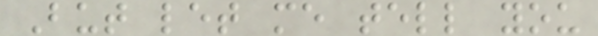But let me tell you
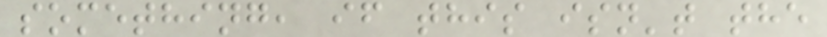something, if this isn't the
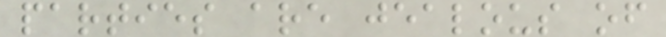parties are jealous of
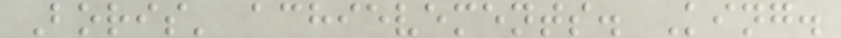Boris' achievements. King.
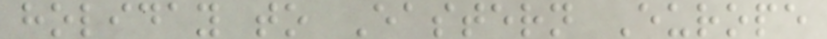holiday to Eastern Europe
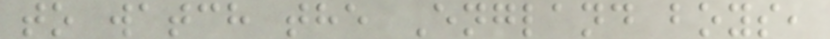to watch the England boys,
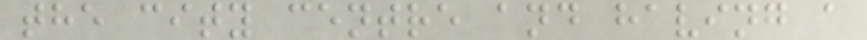the city centre and having a
